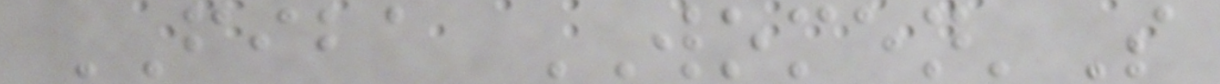FIBA WOMEN'S
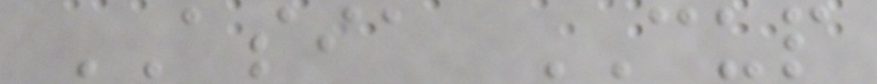ASIA CUP
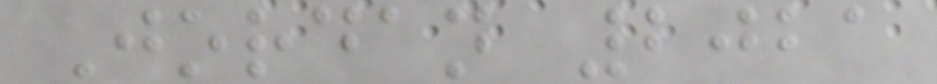Jordan 2021
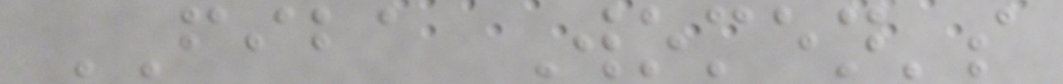FIBA Women's
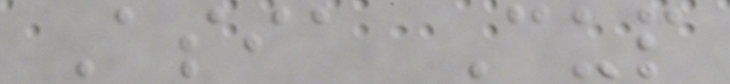Asia Cup
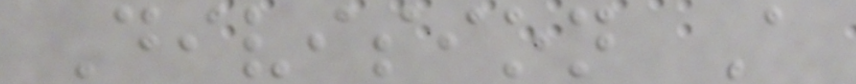Division A
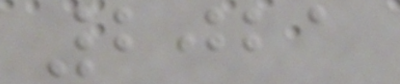2021
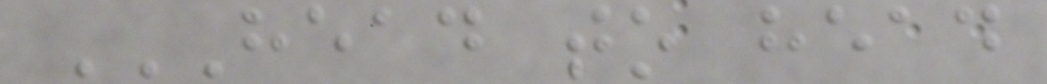HEAD TO HEAD
